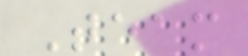Team
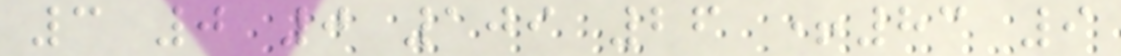3 0 0 109 26 +83 9
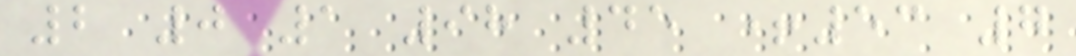2 0 1 98 45 +53 7
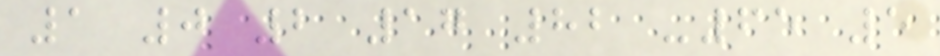1 0 2 17 82 -65 5
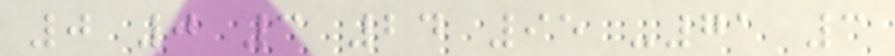0 0 3 24 95 -71 3
